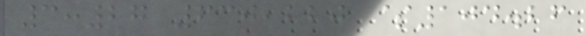3:27 630,220 $104.26
